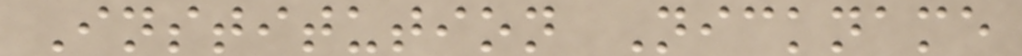Institution Nickname
